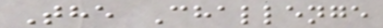The Challenge
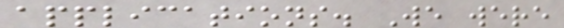applications. We were
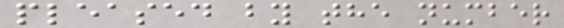pleased by the number
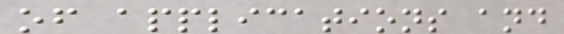of applications and
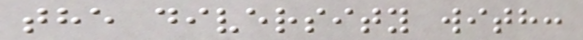the diversity with:
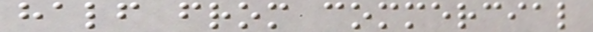half from commercial
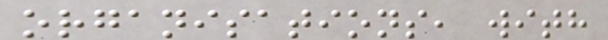organisations, with
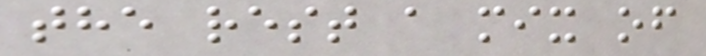the rest a mix of
